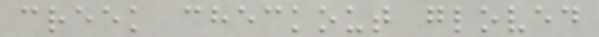creek checkout gloved
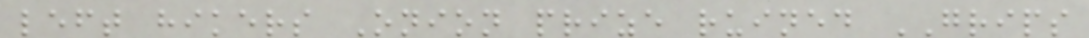left hikers Onion prize ruined GRIPS
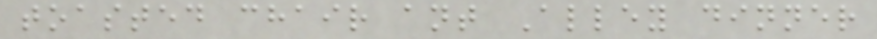toasted chair ant Alley dinner
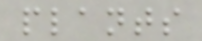plants
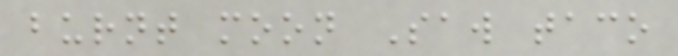burnt moon Saw taco
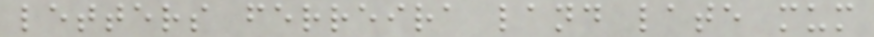letters ferreira land late mum
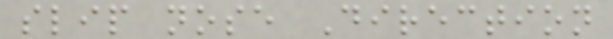slip nose Direction
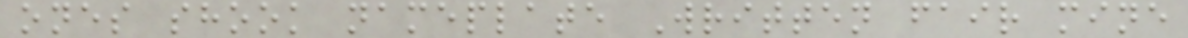ones shook nameplate Written fair mine
